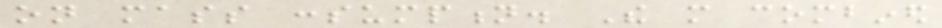on mass consumption. The more combined
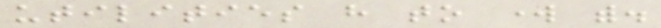utilities have to work with.
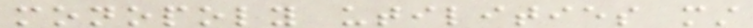monopoly utilities must
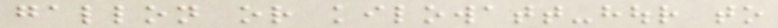gallon or kilowatt-hour to
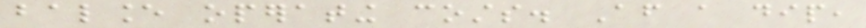balance operating costs. After a dip,
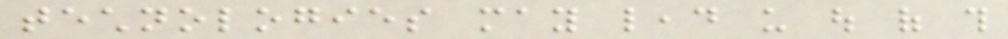technologies may lead us out of this
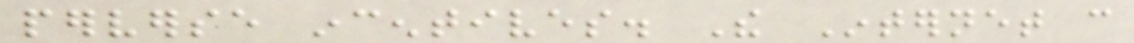perverse incentives. The Internet can
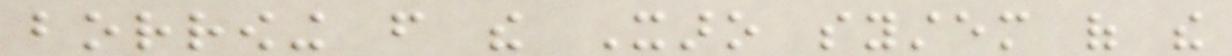borrowing from the Xaro system of the
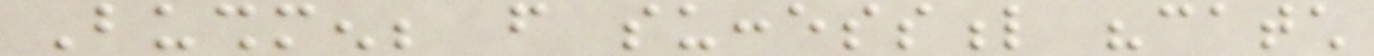Bushmen; from successful "catch
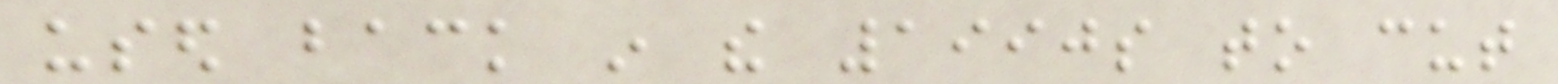used back in the 1990s to cut
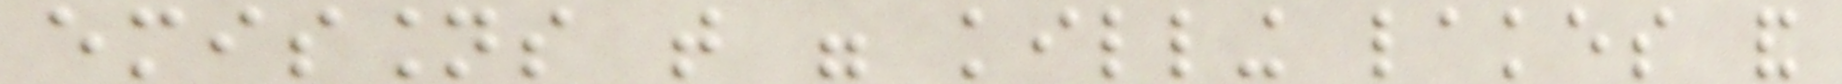emissions that were killing lakes and
